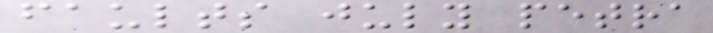faults july petra
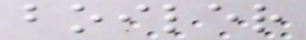boiler
